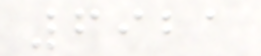6921
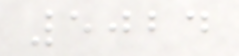5024
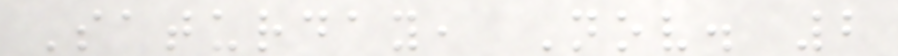Saturday, Nov. 2
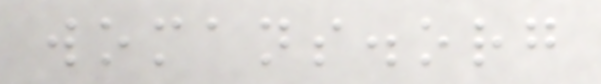womans.org
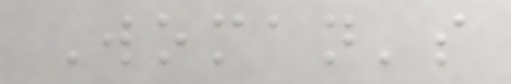Woman's
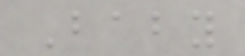Baby
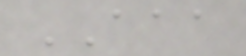AAA
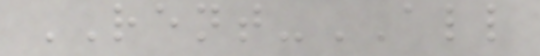RENT-ALL
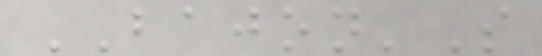BAJON'S
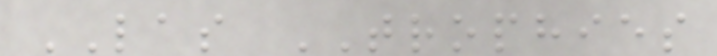LAS TROPHIES
